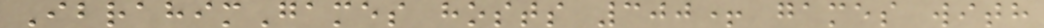IbrahimGames hosts 300+ games with
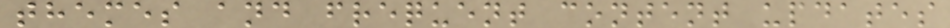themes and frequent content updates
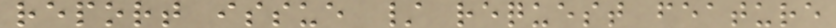report issue / request feature
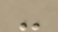-
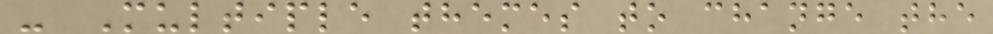- Multiple themes to change the
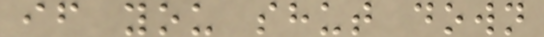if you shut down
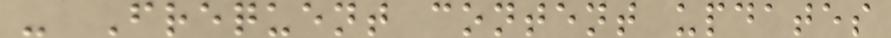- Frequent content updates
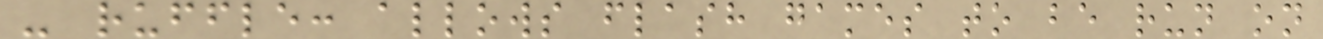- ruffle: allows flash games to be run on
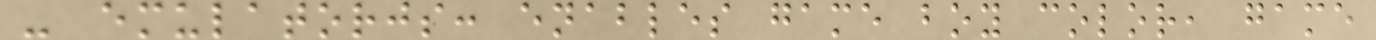- emulatorjs: enables game boy color, game
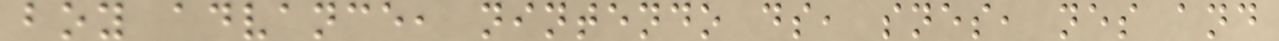boy advance, nintendo ds, snes, nes and
